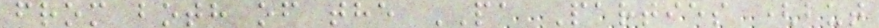from both of the PA Parties (but
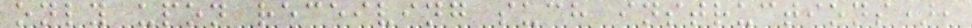only upon receiving such instructions),
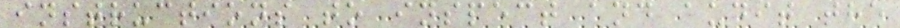instructions to inspect and audit the
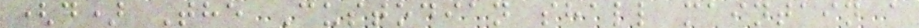(d) The Custodian shall maintain a
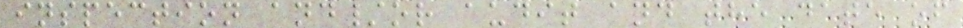inspection and/or audit and the date of
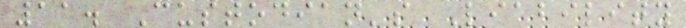11. Custodian's Liability
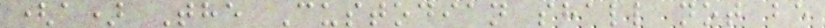(a) The Custodian shall not be
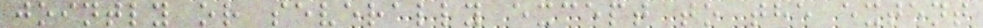jointly or severally except to the extent
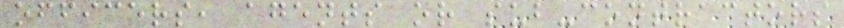officers, agents or sub-contractors
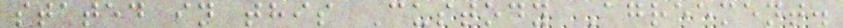stated in this Custody Agreement.
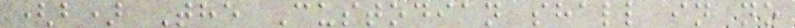(b) The Custodian shall in no
